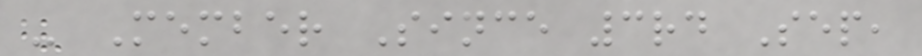- Member Since 3rd Sep,
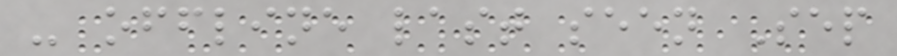- offline last seen Sep
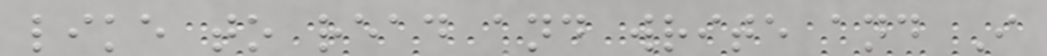like to read and write and I
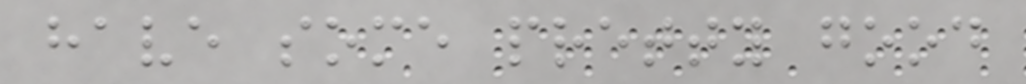have some pretty good
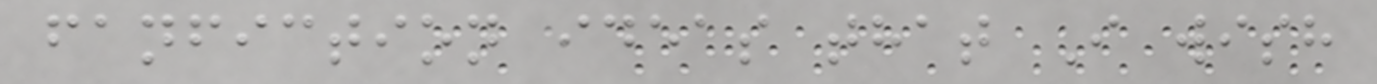fanfiction ideas that I wish
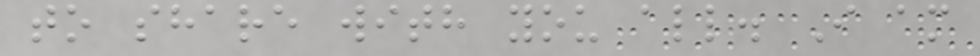to share with you all. I am
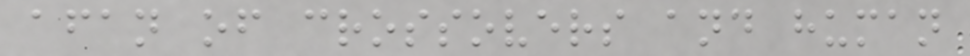afan of crossovers and human
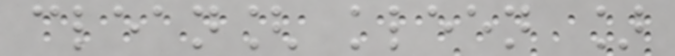clean[ kleen ]
